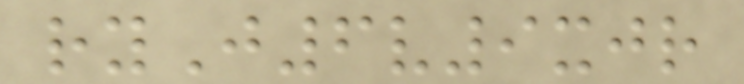ryJ6v9xjr
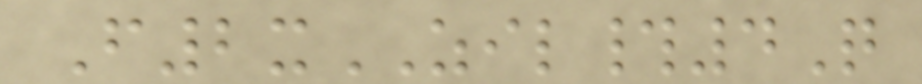F2xZIL#4Q
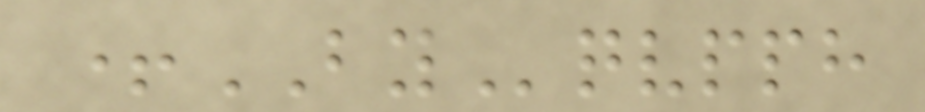+BYqvpph
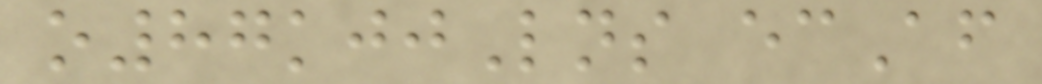o87kjjLns ecAf
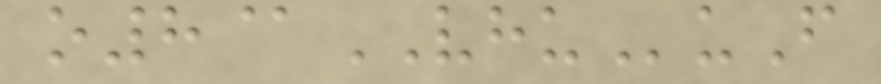o8@VHUuF
